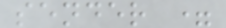sender =
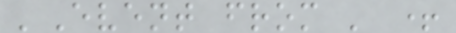'Event from ' +
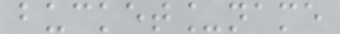bucket_name
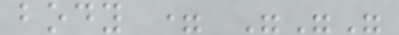body = """
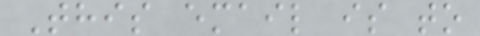This email is to
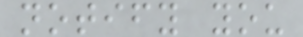notify you
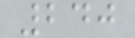240
